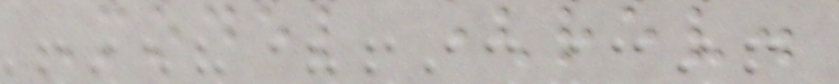Model (rev.
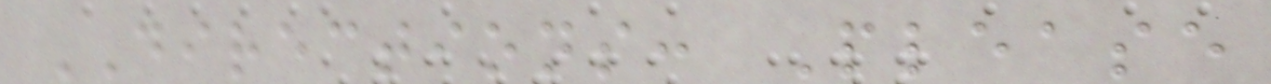DIRECTIONS: Please
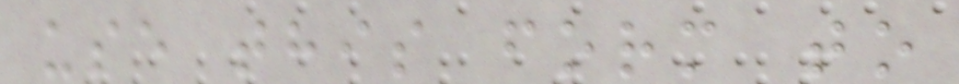use this form to
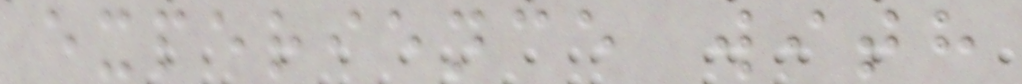experience with
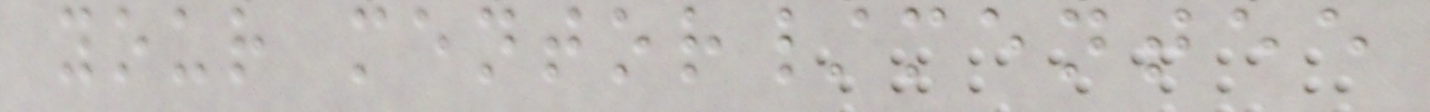your mentor/mentee
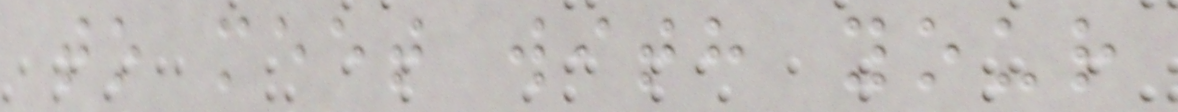to meet with your
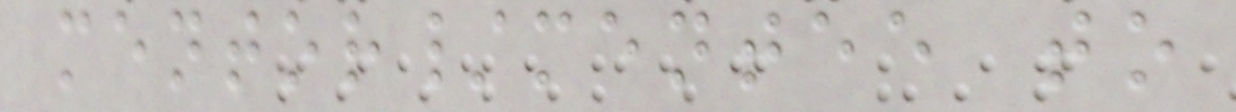mentor/mentee to
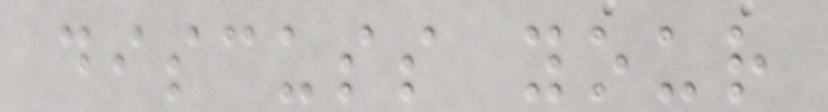discuss your
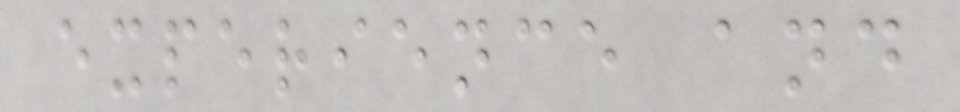experience and
